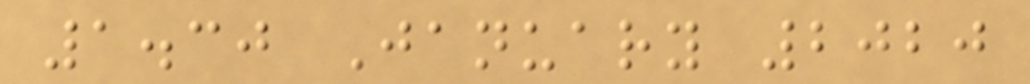1.30 January 2020
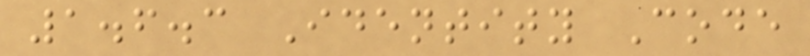1.6.3 Identity Code
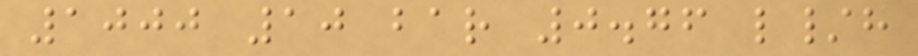1000 10 bar 0.76 l/h
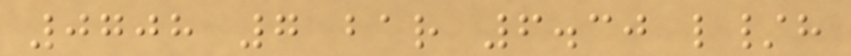0708 7 bar 6.30 l/h
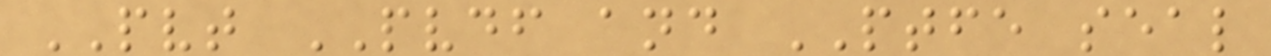PVT PVDF and PTFE seal
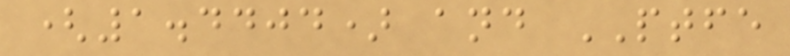(1.4404) and PTFE
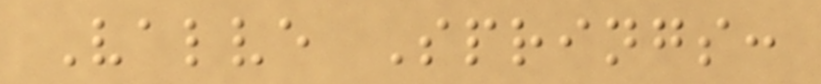Valve Springs:
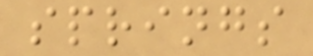springs
